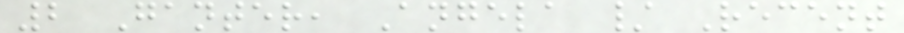2 Ganter, Angela / Recent
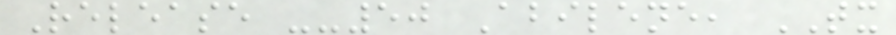Release --50 Abilene, TX
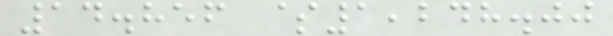14.856 $1,248.00
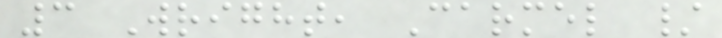3 Wright, Carmel /
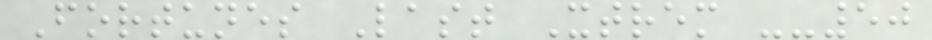Fortunes Last Xtrem --50
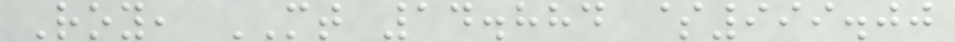Roy, MT 14.884 $999.00
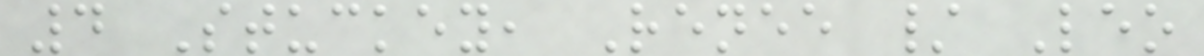4 Stuckey, Renee / Leo
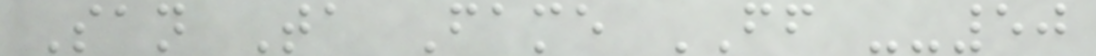San Ta Fame FF --50
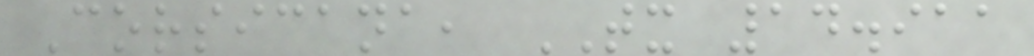Corsicana, TX 14.911
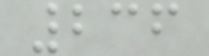236
